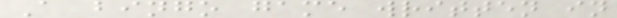A bingo game written in
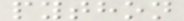python
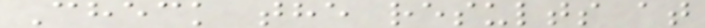Check the results at
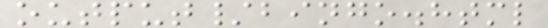output/bingo.html
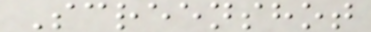Screenshot
